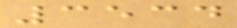3534
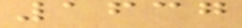1637
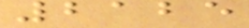2125
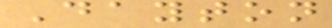Dayton
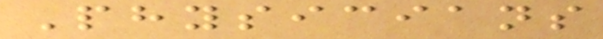Physicians
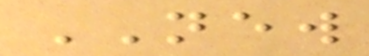NEW
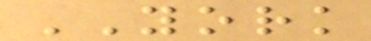YORK
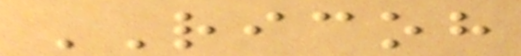RICOH
